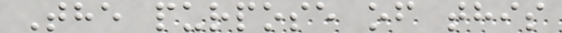The purpose of this
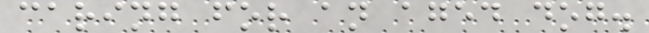caring for an aged dog.
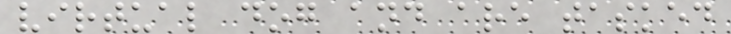virtual dog and are tasked
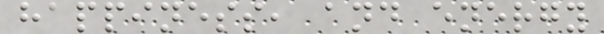happiness, and energy
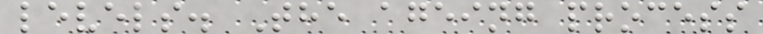levels. The ageing process
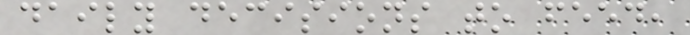daily decisions to feed,
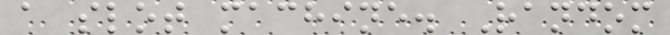a slot machine. Random
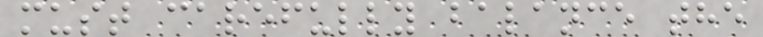must carefully balance the
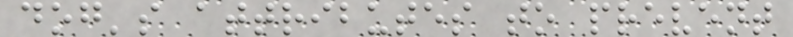dog's attributes to prevent
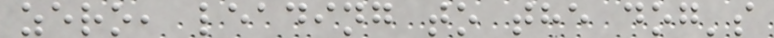zero, leading to the dog's
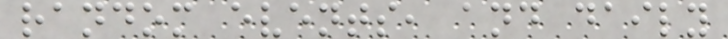random events, and daily
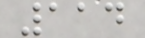114
